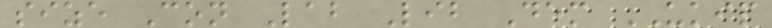size Con Lab Lib Dem UKIP
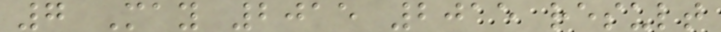7 May 2015 2015 result
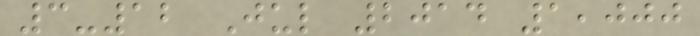3-12 Jul 2014 1,000
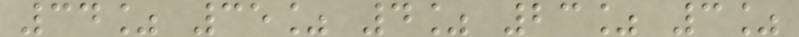34% 35% 4% 23% 3%
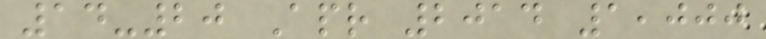14-20 Apr 2014 1,000
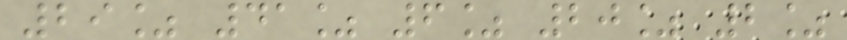29% 41% 6% 20% 2%
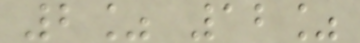2% 12%
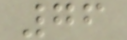76
